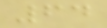64
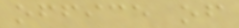office of
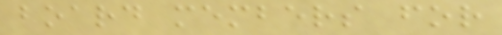board members for
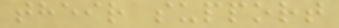their support
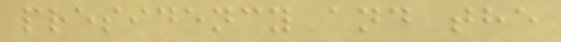presidency and the
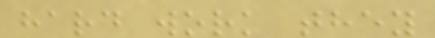hard work they
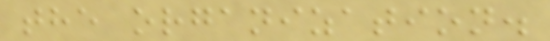the organization.
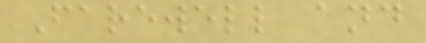Farewell and
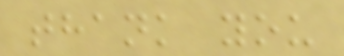thank you
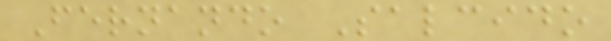Fernando Salcido
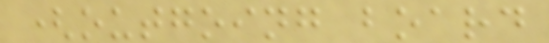(outgoing board
